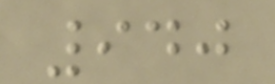940
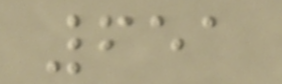651
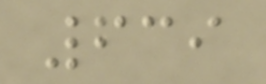639
